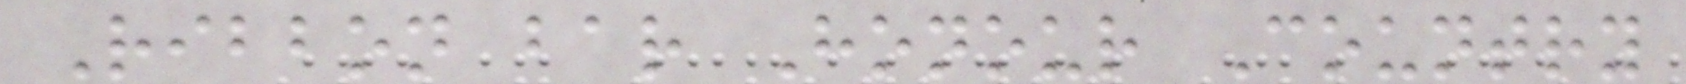Ribbon bar Honour Country
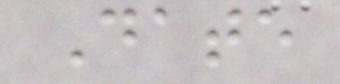Date
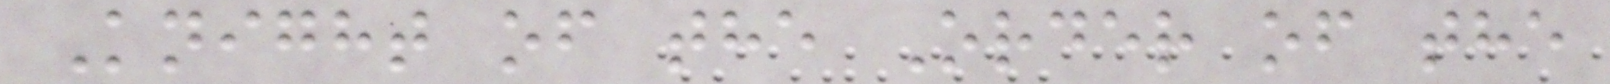Knight of the Order of the
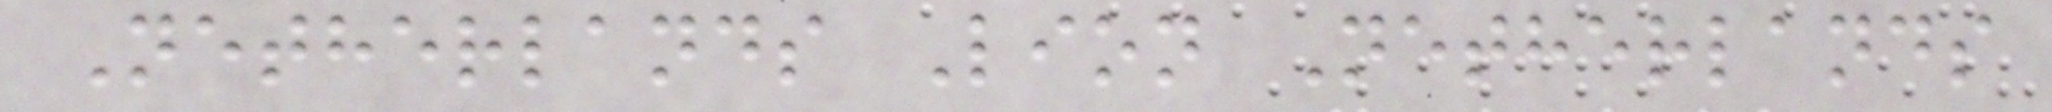Netherlands Lion Netherlands
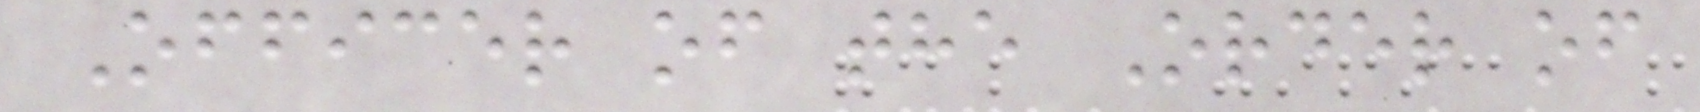Officer of the Order of
